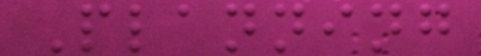Planning
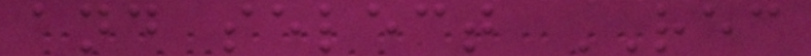and select REC
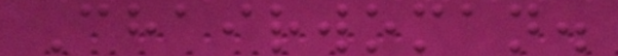Chairwoman.
